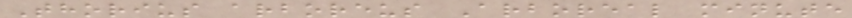Thorius arboreus Arboreal minute
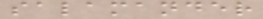salamander
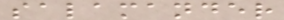salamander
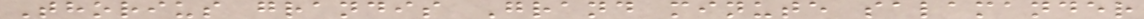Thorius grandis Grand minute salamander
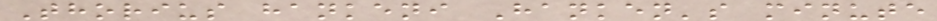Thorius hankeni Hanken's minute
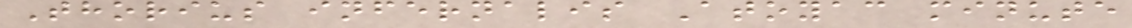Thorius infernalis Atoyac minute
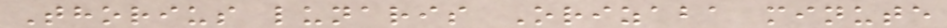Thorius lunaris Orizaba minute
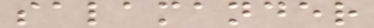salamander
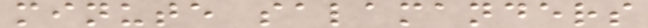minute salamanders
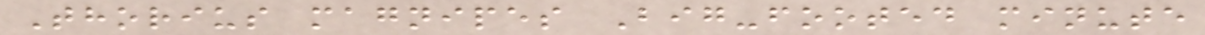Thorius magnipes Big-footed minute
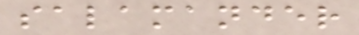salamander
